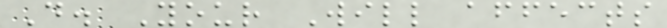D. Your Will affects
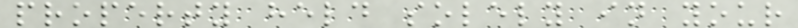property held solely in your
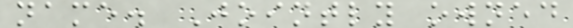name. Jointly owned
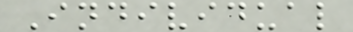Individual
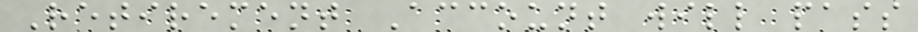Retirement Account will pass
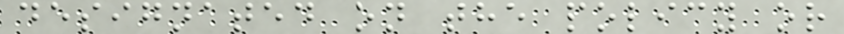designated on the policy or
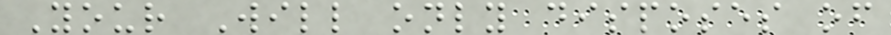Your Will only disposes of
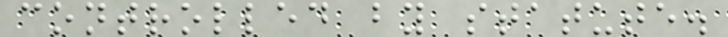controlled by statute.
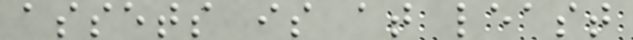assets is at least
